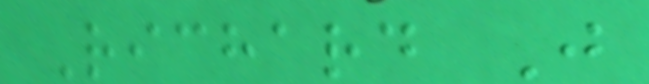Richard J
